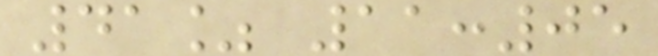41% 11:05
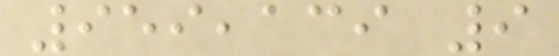959,139 9
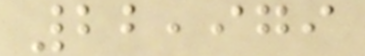22,979
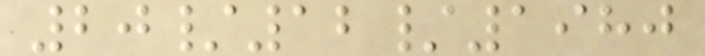20/12/1980
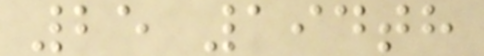25 194th
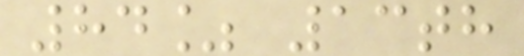84% 13th
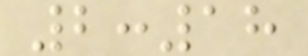2:18
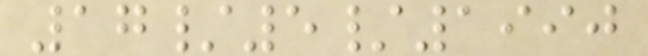17/5/1990
